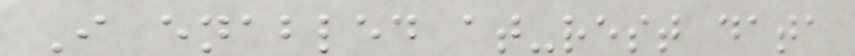I enabled at-rest data
